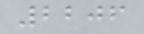2206
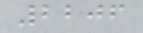2206
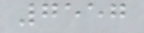7557
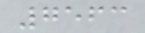7563
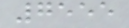7555
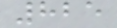825
